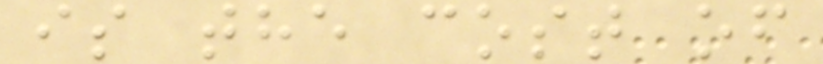is the cost of
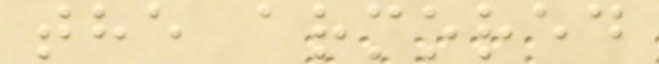the armored
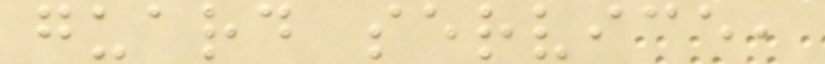guard service,
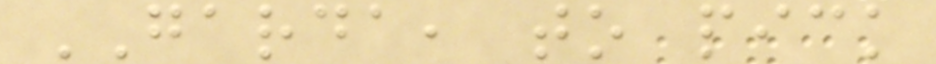GARDA, to pick
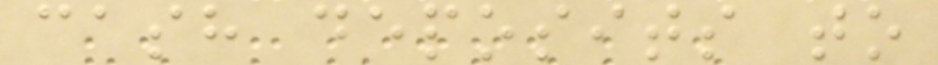cash deposits to
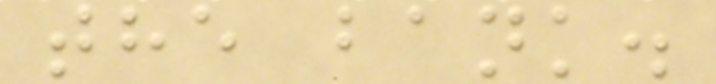the bank.
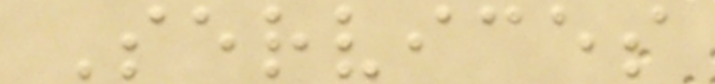Services
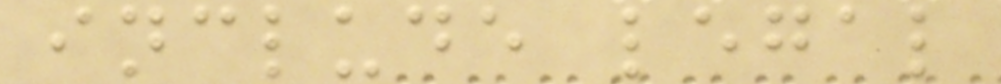include legal
